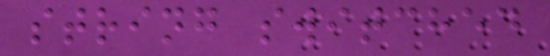string switched
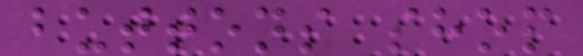buttons shop
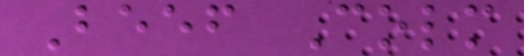Beef Colm
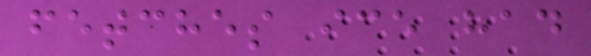fetches ice had
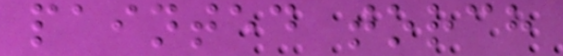painted torch
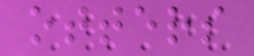otters
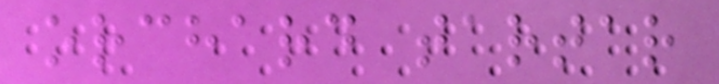orchard tartar
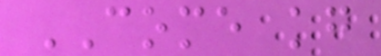COME kg
